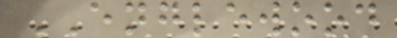ENGLEWOOD
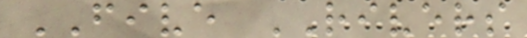FIVE RIVERS
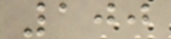100
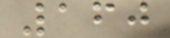160
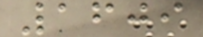1609
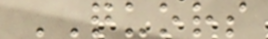QUORS
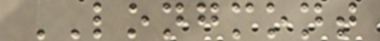LONGMONT
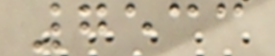7533
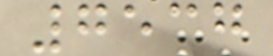7537
